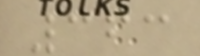363
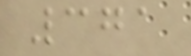371
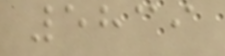5839
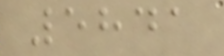5841
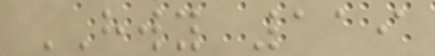HWY 119
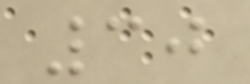30
